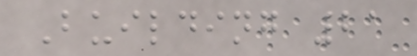Building 21
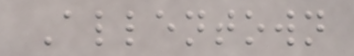Allentown
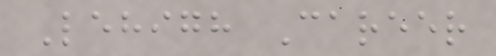Lehigh Career
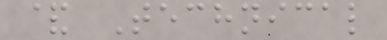& Technical
